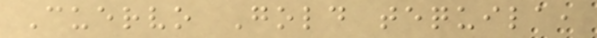Cuervo Gold tequila,
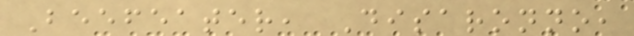Beefeater, Disaronno,
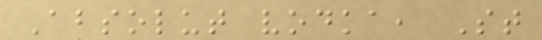Absolut vodka, St
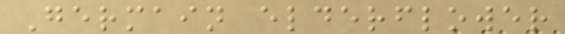Germain elderflower
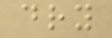dry
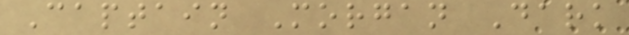Captain Morgan Dark
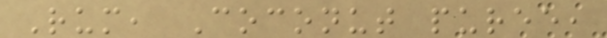Rum, Coconut puree,
